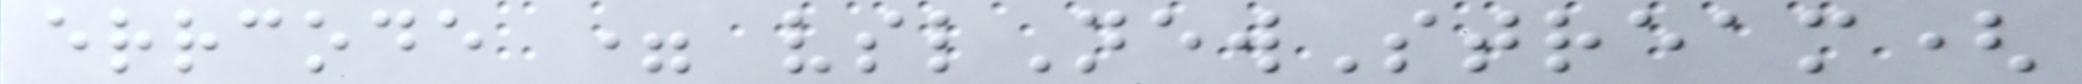errcode = vslNewStream(
